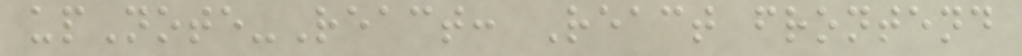upNote-React: React frontend
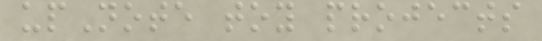upNote toy projects
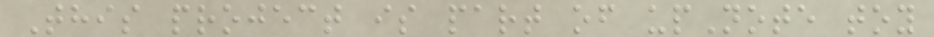This project is part of upNote toy
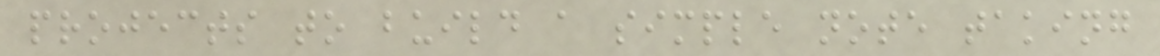projects to build a simple note taking
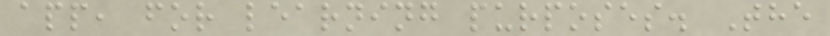app, for learning purposes. The
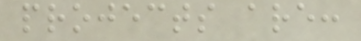projects are:
